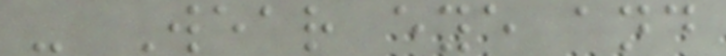- Wear eye and
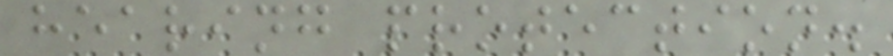hearing protection.
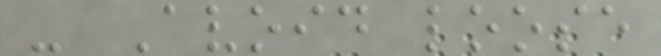- Avoid loose
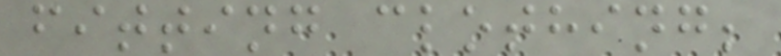fitting clothing;
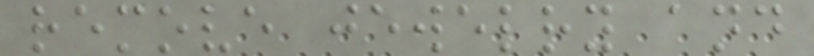remove jewelry and
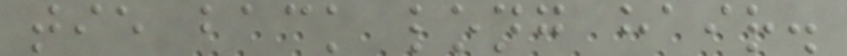tie back long hair.
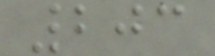203
